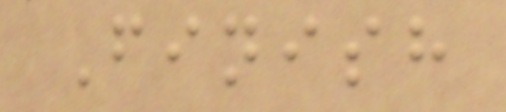Finish
